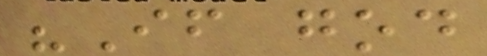"If god
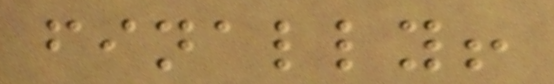finally!
